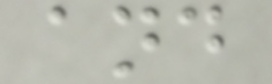and
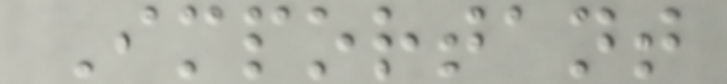Important
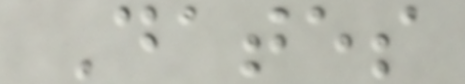Dates
